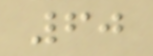60
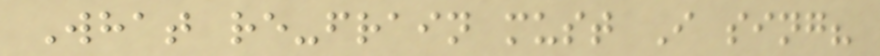What re-frain must I sing?
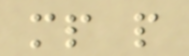mp p
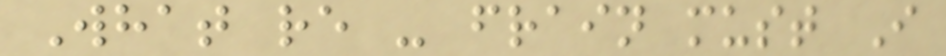What re - frain must I
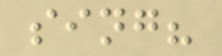sing?
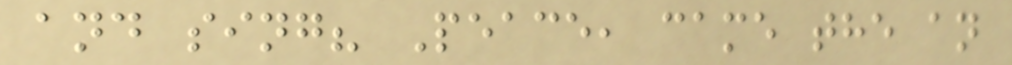and sing? Peace, came the an
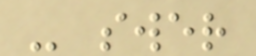- swer
